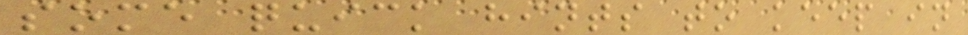some quick hints to keep in
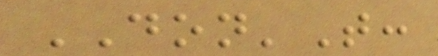DON'T:
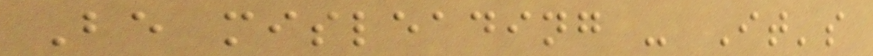Be misleading - It's
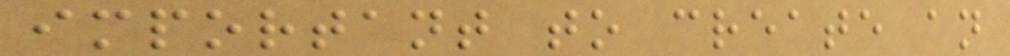important to create an
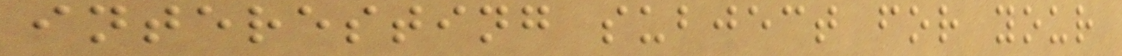interesting subject for your
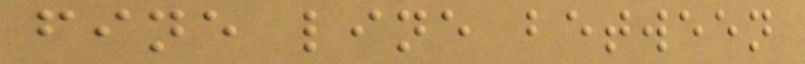fine line between
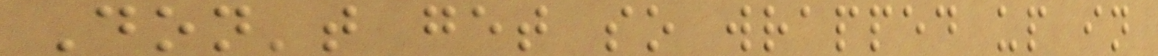Don't get so wrapped up in
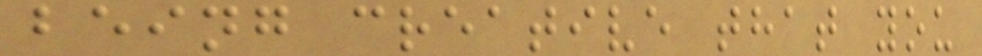being creative that you
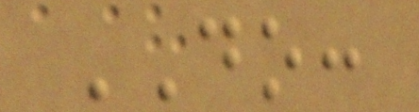DO:
